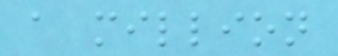a million
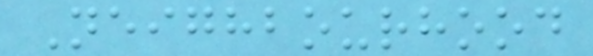Neighbourhood
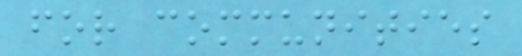for communities
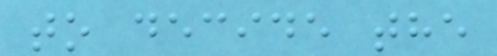to decide the
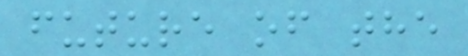future of the
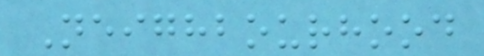Neighbourhood
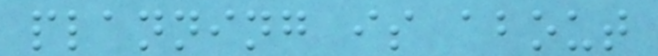planning is about
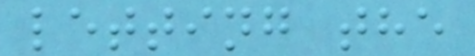letting the
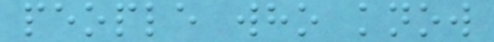people who know
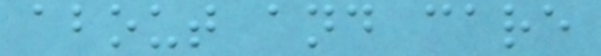about and care
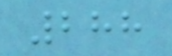288
